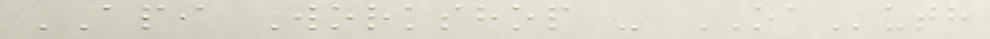API Workshop - OAuth
